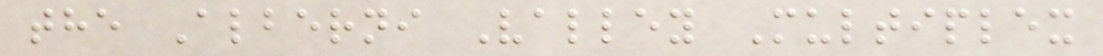the Alberni Valley Multiplex
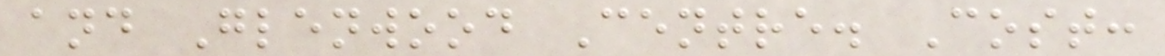and Glenwood Centre. Cost:
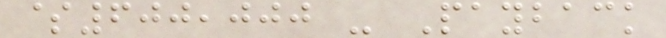$600,000 - Payback
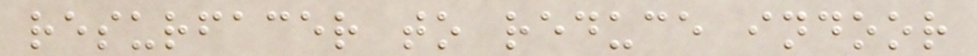resurfacer to reduce indoor
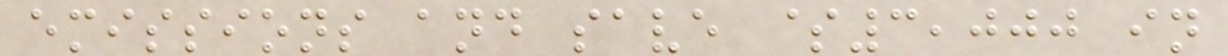emissions and save $3,000 in
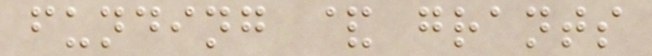funding & grants
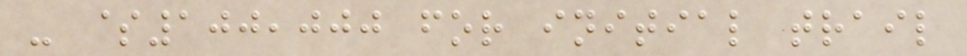- $100,000 for initial trail
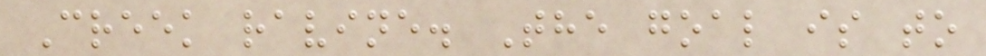Creek ravine. The goal is to
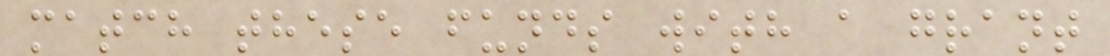match these funds with a grant
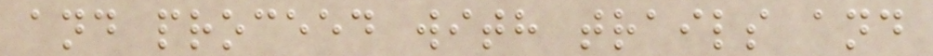and proceed with trails and
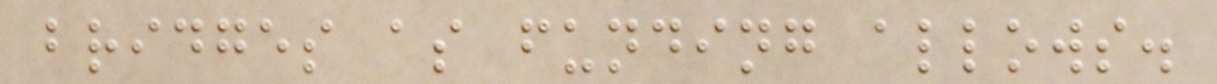bridges as funding allows.
